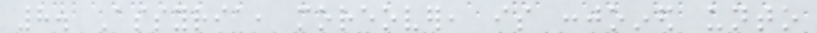8. Assyria, moreover, is conjoined unto
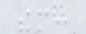them:
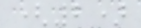(2)
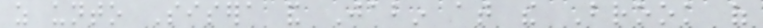as unto Sisera and Jabin at the Brook of
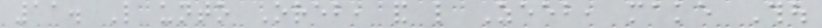11. Like unto Oreb, and like Zeeb, make Thou
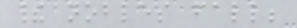their nobles fall;
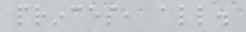princes, all.
